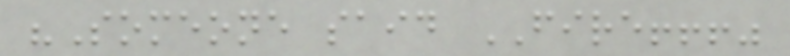"Someone said FIRE!!!"
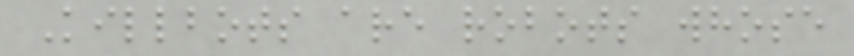Killbots are robots whose
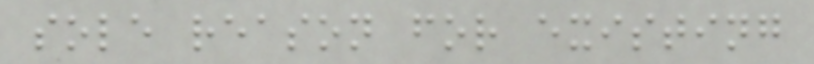sole reason for existing
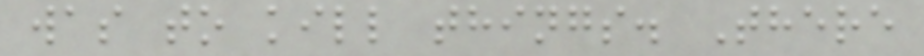was to kill things. There
